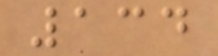134
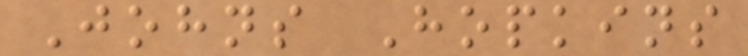Johns Hopkins
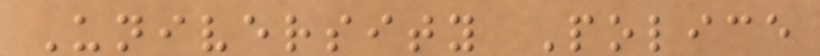University Police
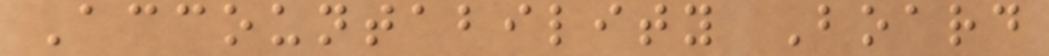Accountability Board
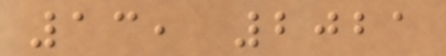13, 2021
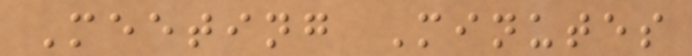Meeting Minutes
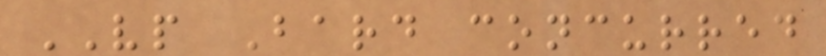VP Bard concurred
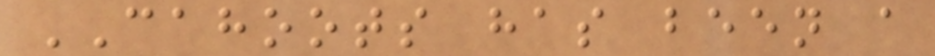CAHOOTS has been a
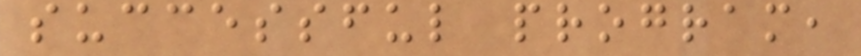successful program,
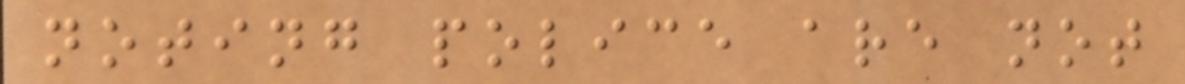noting police are not
